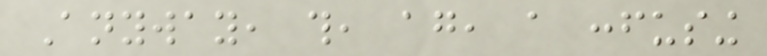Anyway, this, again, a confusing
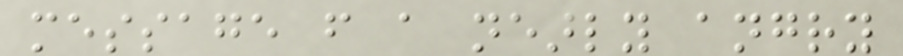message from a nearly angry
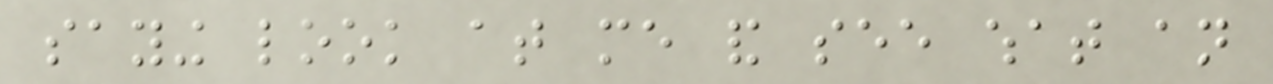saying look at me and see what an
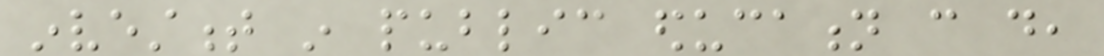investment in public education can do,
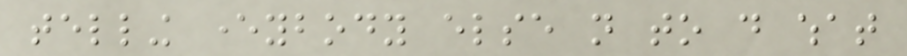telling everybody else not to do what
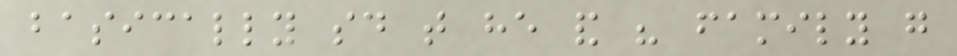basically said that he and his family go
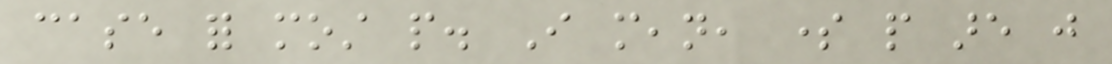case for most people. I mean, some people are just
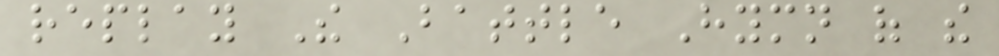replay The Battle Hymn of the
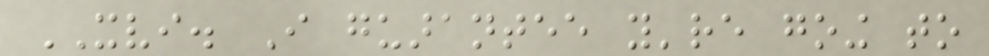XVI. I guarantee you're going to
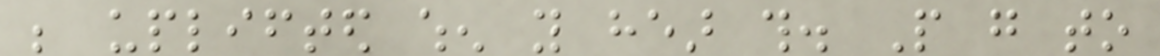be uplifted when you hear this. People go to
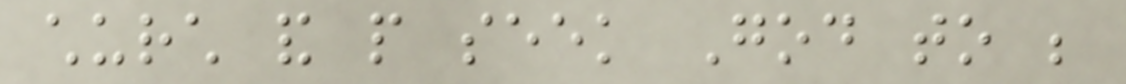church and people seek God to be
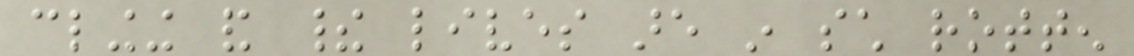clinging and their lives are in such rotten
